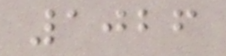1026
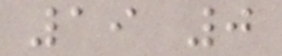19 0
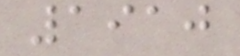1910
